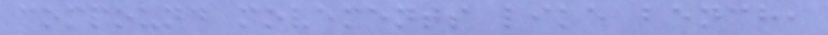compound movements like bench,
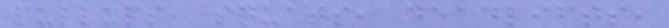pullups, squats, deadlifts,
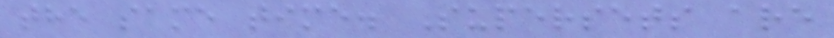the same time. Supersets are
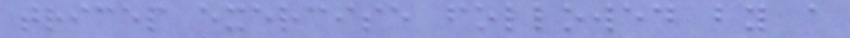tricep exercise followed by a
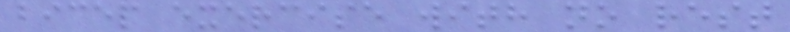bicep exercise with no rest
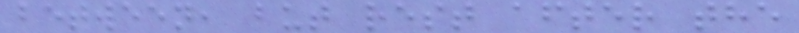between, but rest after the
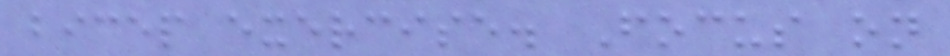bicep exercise. Focus on
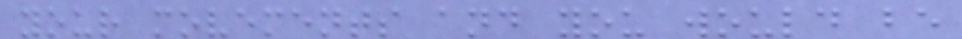your movements and you would be
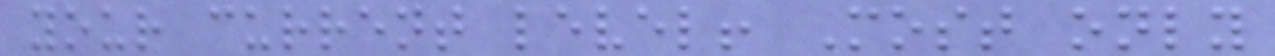your current level! Most only
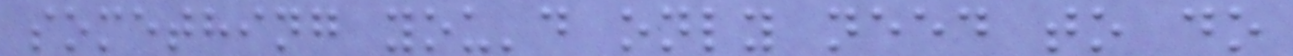something you'd only need to do
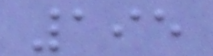195
